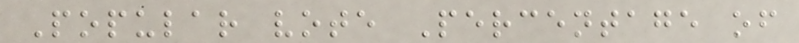Popular vote Percentage of
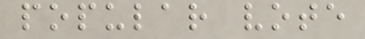popular vote
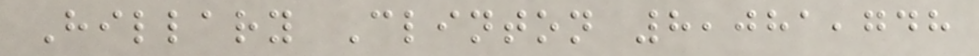Hillary Clinton 8,081,748
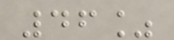46%
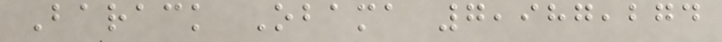Barack Obama 7,987,274
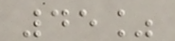45%
